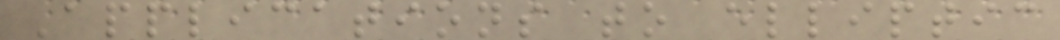Applications to elliptic
